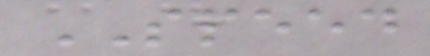SPEED
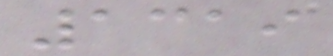1319
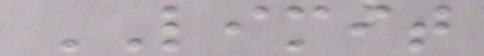LIMIT
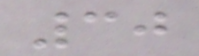30
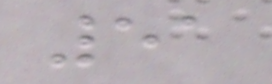51
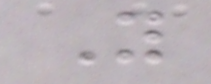Y
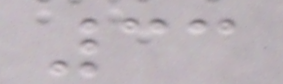33
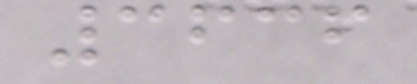3636
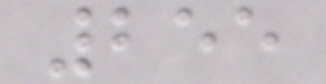255
